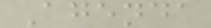Agenda
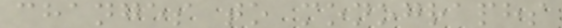changes to monographs
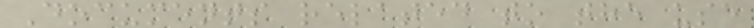Documents related to the use
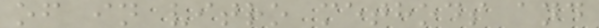of in vitro methods and
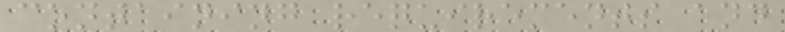containing requirements and
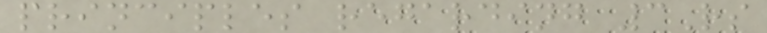principles regarding 3Rs
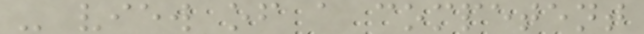- view of a competent
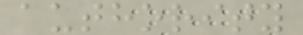authority
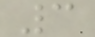3
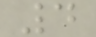4
